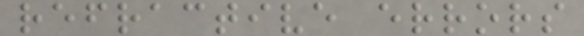refractive errors
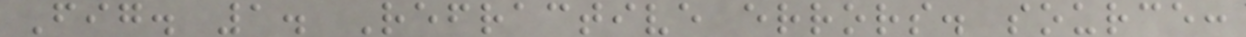Fig. 1. Refractive errors. source:
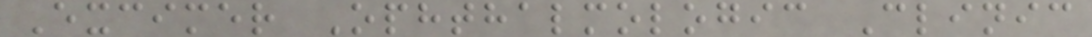Excimer Ophthalmologic Clinic
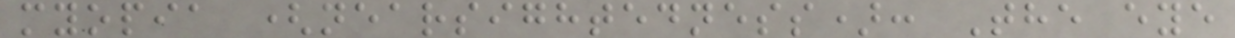myopia (nearsightedness): The eye
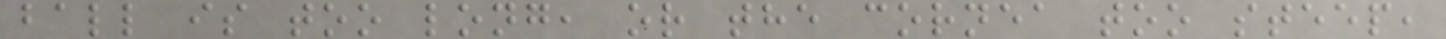ball is too long, or the cornea too steep,
